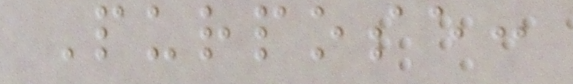Purpose:
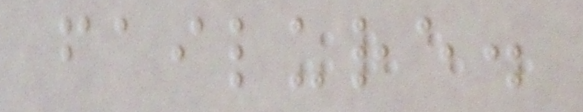failure.
